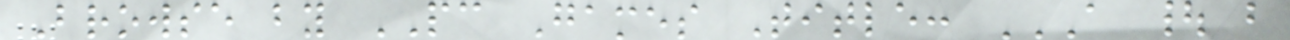Browse by PC Games Title: A | B
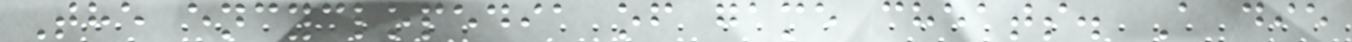The encyclopedia of game cheats. A die
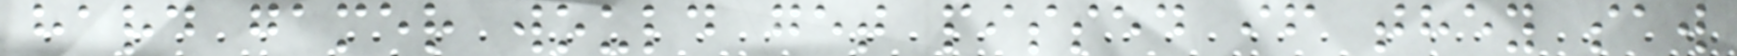hard gamer would get pissed if they saw
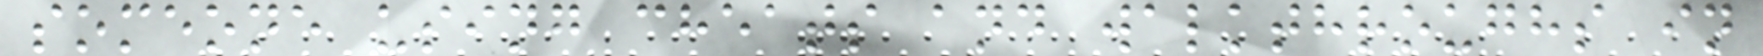someone using cheats and walkthroughs in
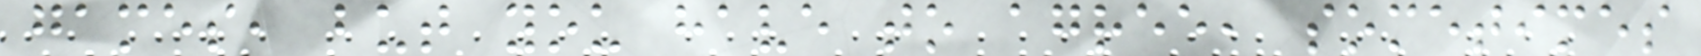games, but you have to agree, sometimes
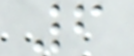6
